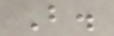B.
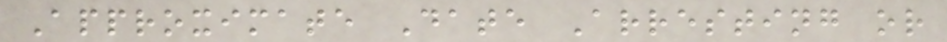Approximate Date Arresting or
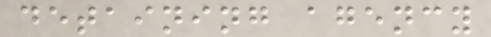detaining agency
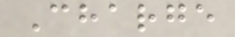Charge
